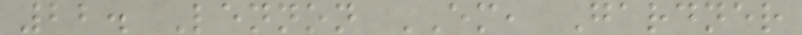22. Lennon EM, Gardner
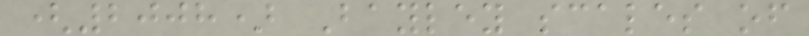(2008) Bayley scales of
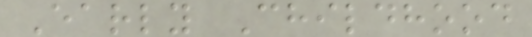Early Childhood
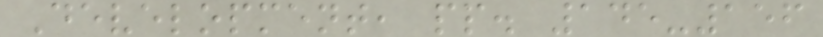Development, pp. 145-156
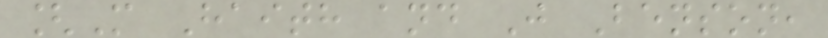[M Haith and J Benson,
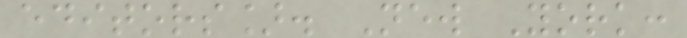editors]. New York:
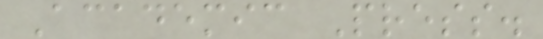Academic Press.
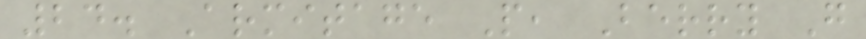24. Armitage P, Berry G
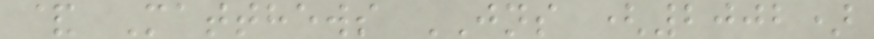& Matthews JNS (2002)
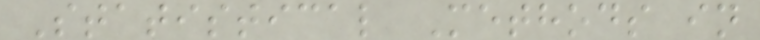Statistical Methods in
